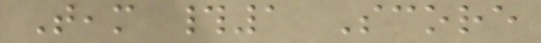Team #1 Score
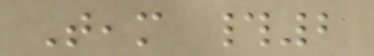Team #2
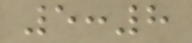5:8
